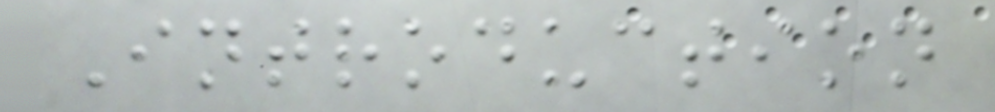Introduction
